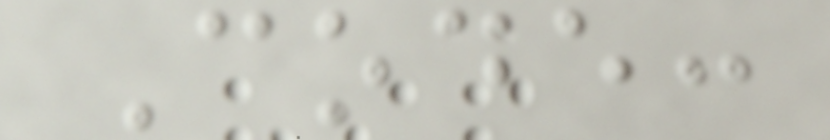Code:
